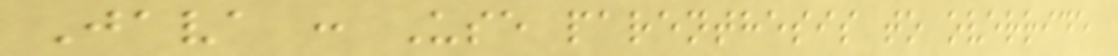Java : Use parenthesis to override
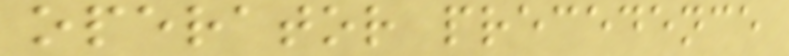operator precedence
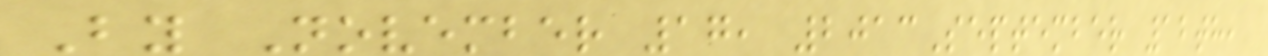By November 17, 2013September 12th,
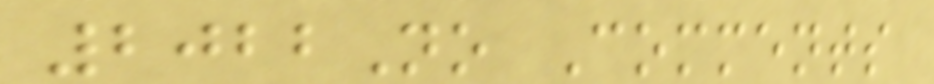2022No Comments
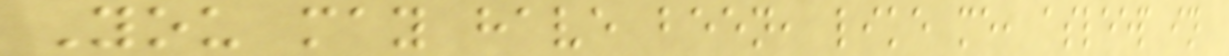You may have been, like me, asleep in
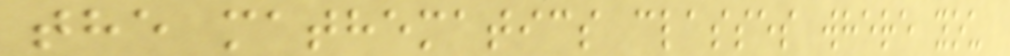the mathematics classes where you
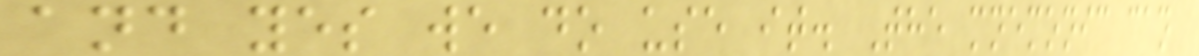and yes we do use it. The mnemonic can
